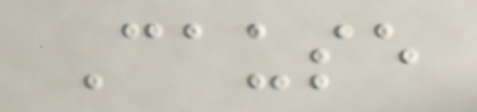Cause
